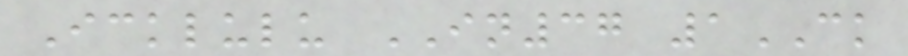Icklulu IN37 1CK
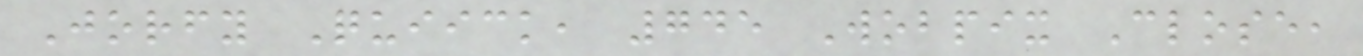Jorfy Quiick, 745 Wobpix Close,
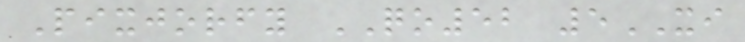Pixjorfy QO52 5XI
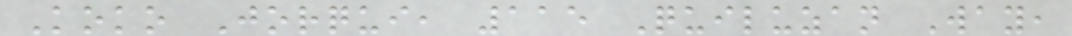Koko Jorqui, 115 Quiluzan Way,
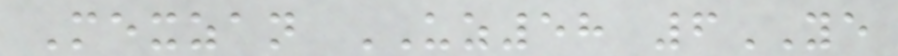Mexzan UZ58 6YE
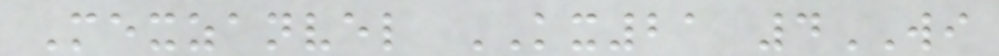Mexzanvel KX21 4WI
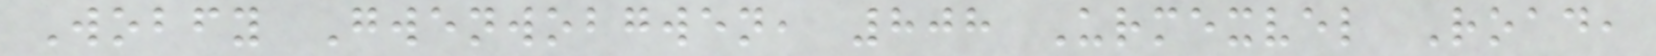Wobfy Gwenwobgwen, 808 Urmexvel Road,
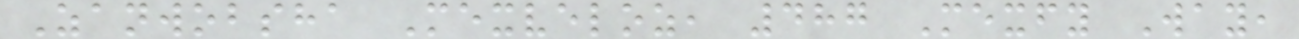Zanwobsha Mexveloz, 487 Mexfy Way,
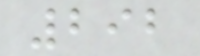292
